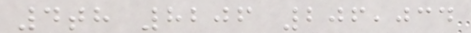4th 8206 206,034
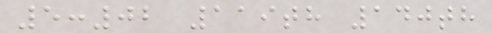5:02 119th 140th
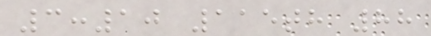3:10 115th 88
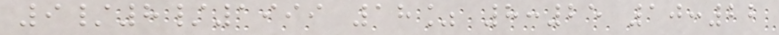9/8/1999 18% 8:25 10:22
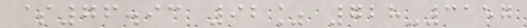$76.93 92% 728-3157
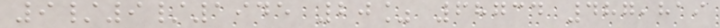9/9/1945 20% 68734 487,819
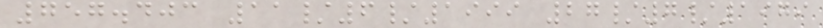757.403 11/6/1999 27/7/1979
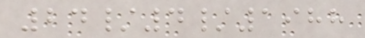24/4/1988
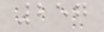257
